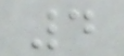4
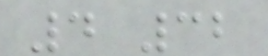4 32
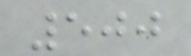500
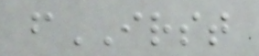fIRST
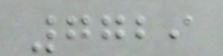7729
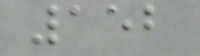152
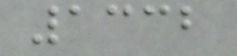1332
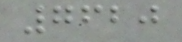7620
